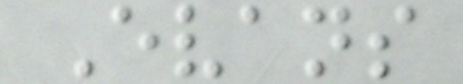Evans
